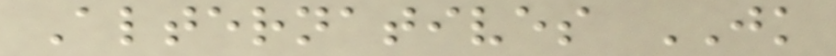Alternatives JK
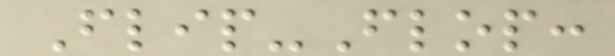Flip-Flop:
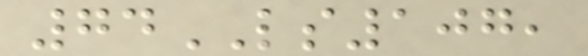74LS107,
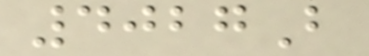4027B
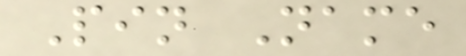Pin Name
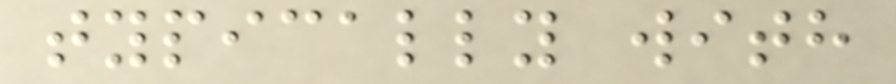typically with
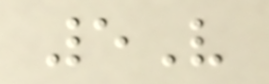5V
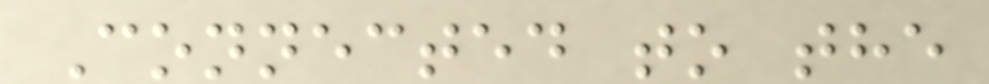Connected to the
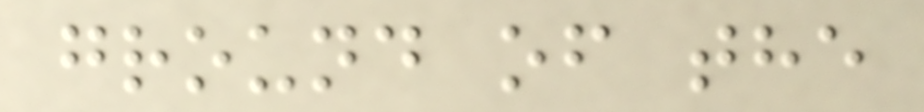ground of the
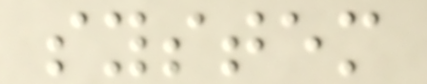system
